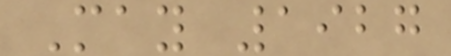May 1927
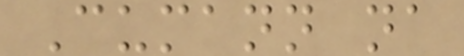Cumann na
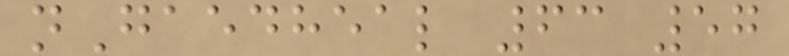nGaedheal 63 57
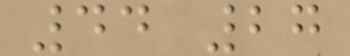44 27
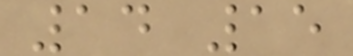14 15
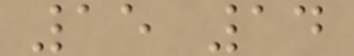15 14
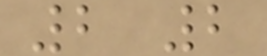2 2
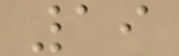19
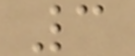3
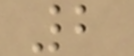2
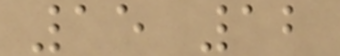15 12
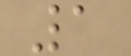1
